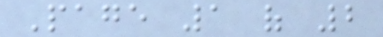Page 1 of 2
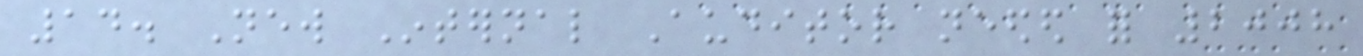14. New Internal Auditor needed for 2008
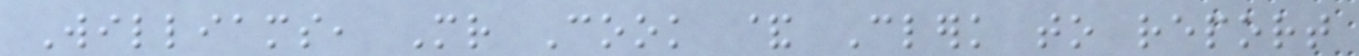Williams, Mr Cook & Clerk to report
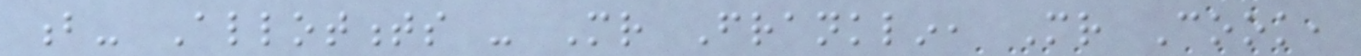b- Allotments - Mr Franklin, Mr Cook,
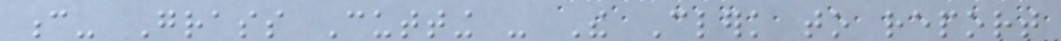c- Grass Cutting - The Clerk to report
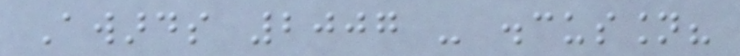Awards 2007 - discussion?
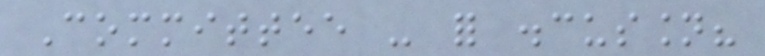Committee - for discussion?
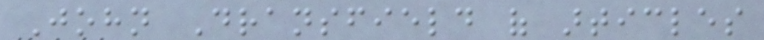John Dransfield of articles
